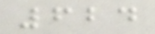624
